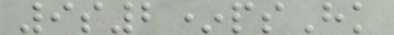9s2*psHk
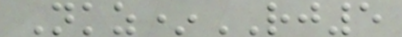Nkz*RJ5
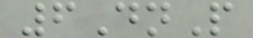6DnP
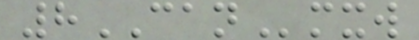8CANmxw
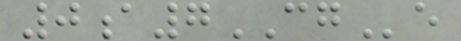0a7CGe
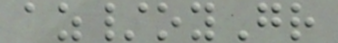az/oyGr
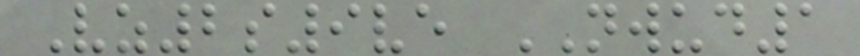Vz2s9ve NWUD1
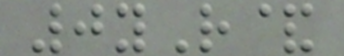0yR&
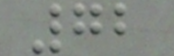72
